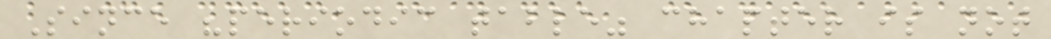Since "periodic table" chapter is not
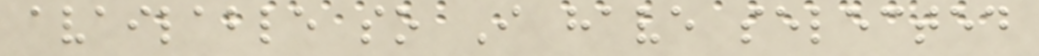available so I have selected
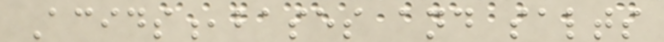Acids,bases and salts
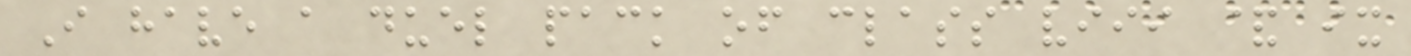I have a duel pack of class viii & ix
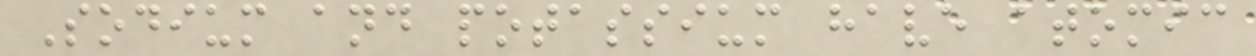Sodium and potassium have atomic
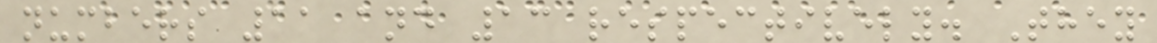numbers 11 and 13 respectively. They
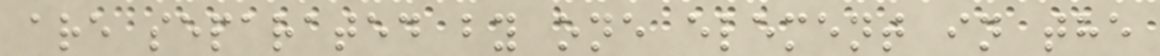are separated by one element in the
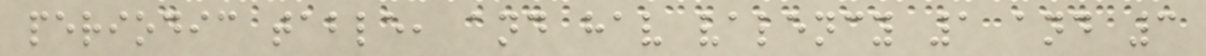periodic table, and hav valency 1 and 3
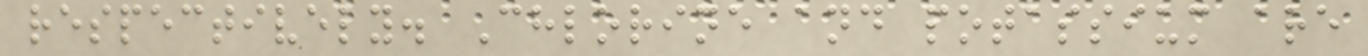respectively. Chlorine and potassium are
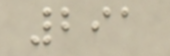291
